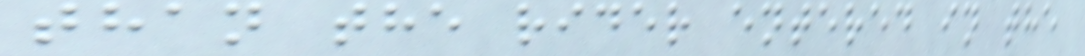than the rider entered in the
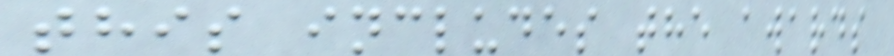this includes the awards
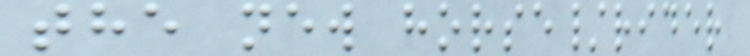the new horse/rider
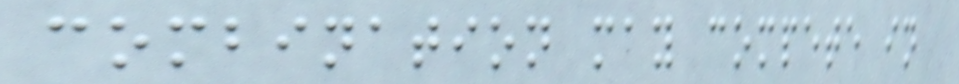combination may compete in
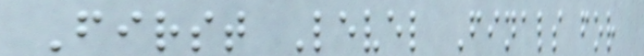First Level Finals for
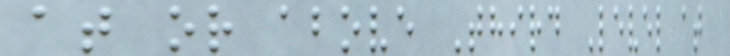at or above Third Level at
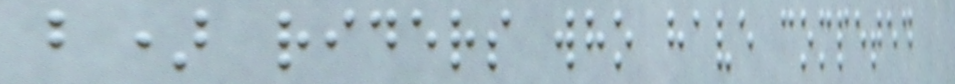b) riders who have competed
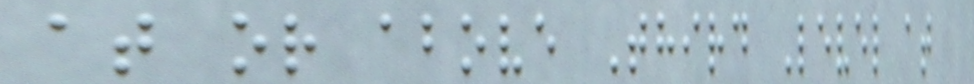at or above Third Level at
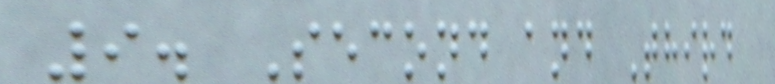9. Second and Third
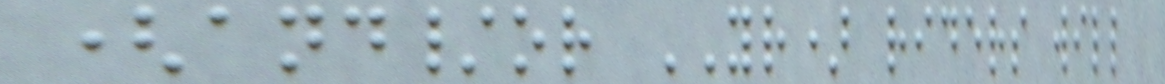(and/or YR) riders will
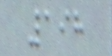198
